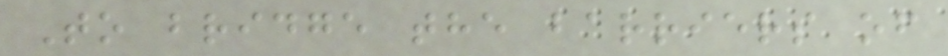To bridge the barriers of
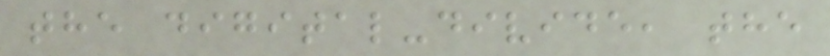the digital-divide, the
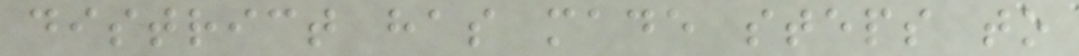district has made steps to
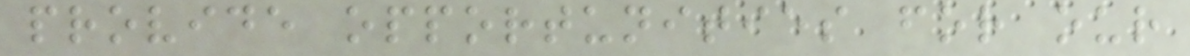provide opportunities for our
